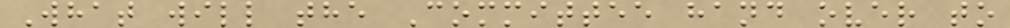What will the Committee hand over to
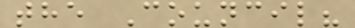the Council?
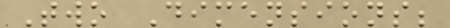Two Dimensions;
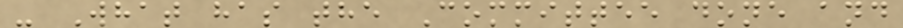- What has the Committee done and
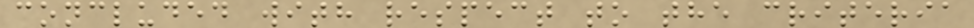concluded with respect to the criteria
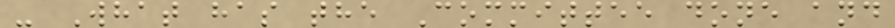- What has the Committee done and
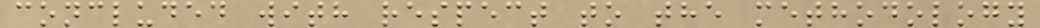concluded with respect to the methodology
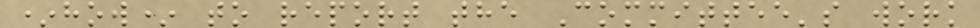*how* to report the Committee's work
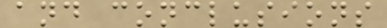and conclusions
